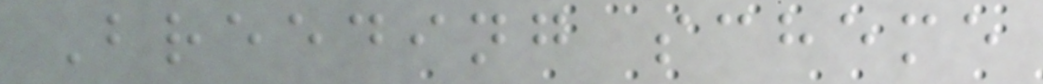Breeding scheme
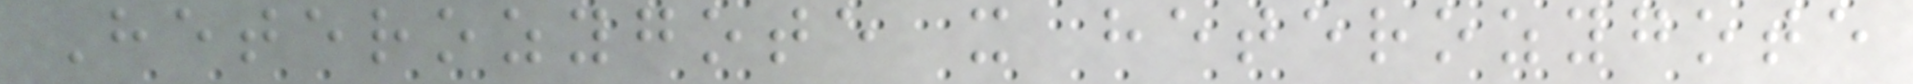Heterozygote x heterozygote
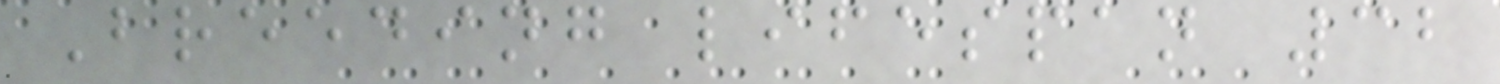Breeding lifespan 32
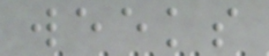weeks
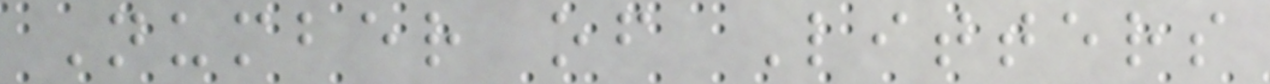Number of Litters
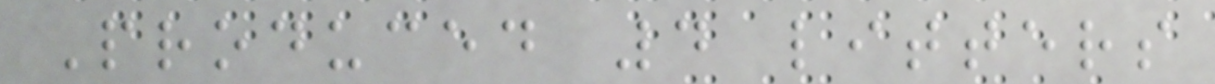Produced 4 litters
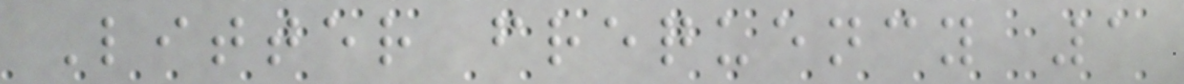Litter frequency 1
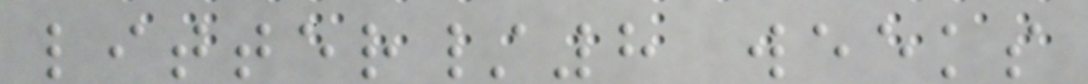litter/8 weeks
